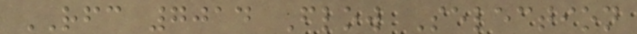RFC 7014 Flow Selection
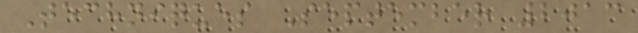Techniques September 2013
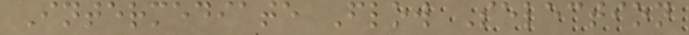Intermediate Flow Selection
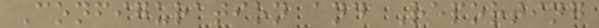Configuration and Reporting
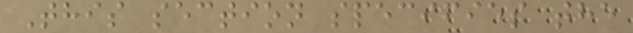This section specifies the
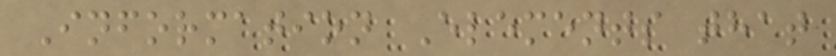Information Elements that
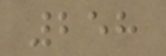258
